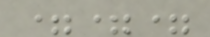===
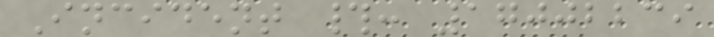Incident #: 17002239
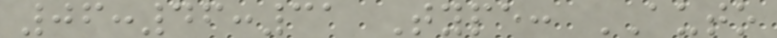06:46:31 Type: AUTO
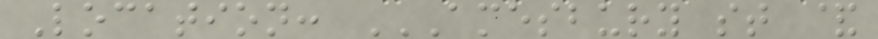Location: AMESBURY ST &
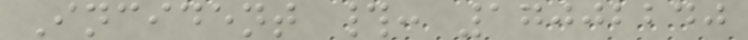Incident #: 17002240
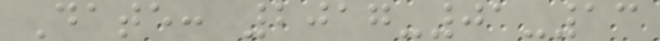Date: 2017-01-13
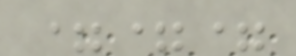===
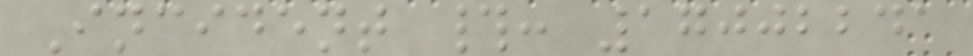Incident #: 17002241
